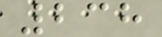238
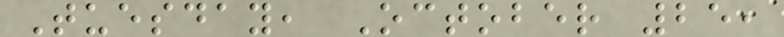Tuesday, October 25,
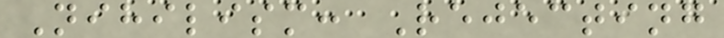Nihilism: Rejecting
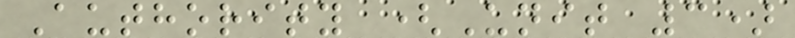Authority (Unit 3)
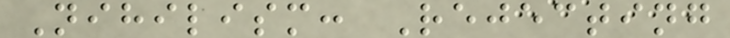Nihilism: Rejecting
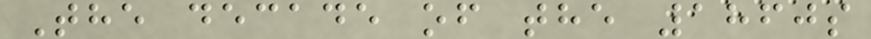The decade of the 1860s
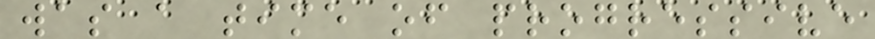was a time of progressive
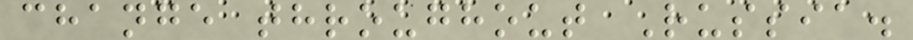change throughout Russia.
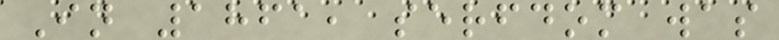In 1861, serfdom was
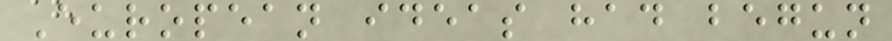European ideas had begun
